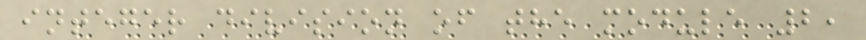integer division of the module 2,
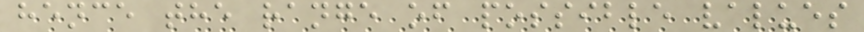hence the range of possible values
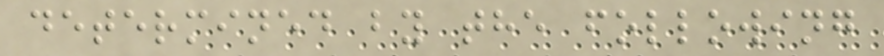determined by the following
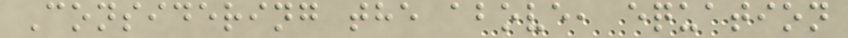Considering the above, equation
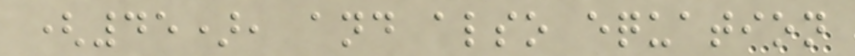(45), and also equation
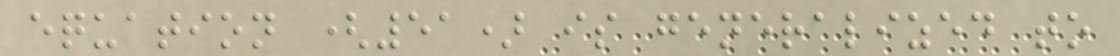equation (51) is generalized to
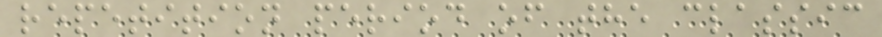repetition period of the classic
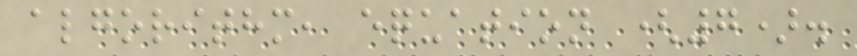algorithm, equation (7).
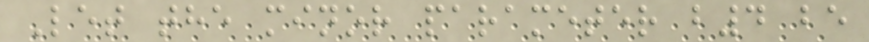Let the minor parameter b4 be
